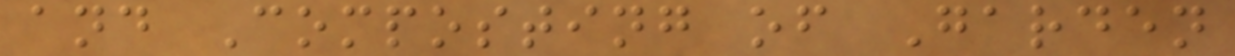and Composting of Garden
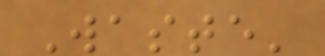Waste'
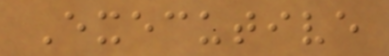Executive
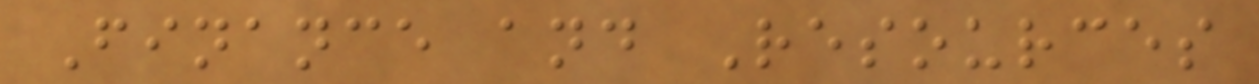Finance and Resources
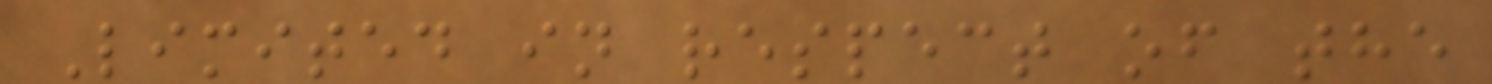Limited in respect of the
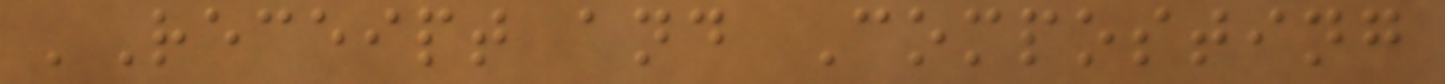'Receipt and Composting
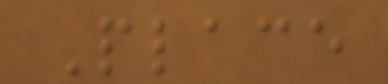Place
